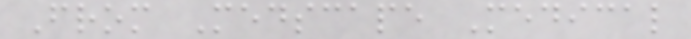From Medscape Medical
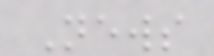News
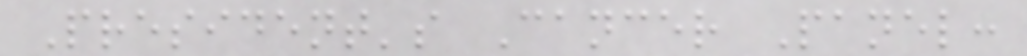President's Cancer Panel:
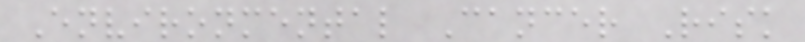Environmental Cancer Risk
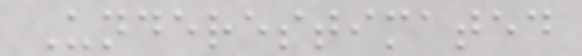Underestimated
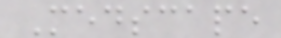Medscape
